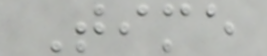Time
